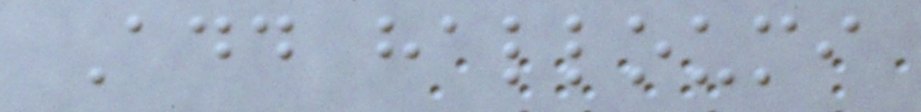Add halloumi
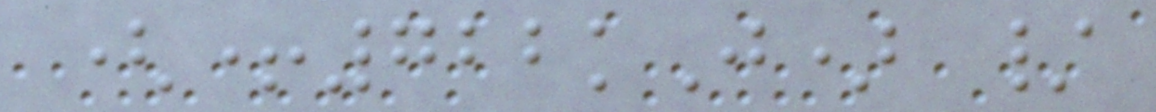(+722kJ) /
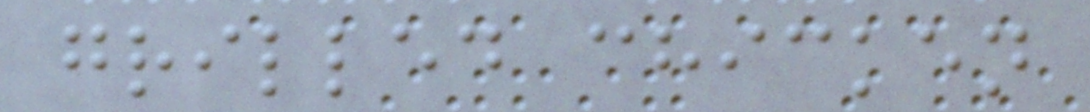grilled chicken
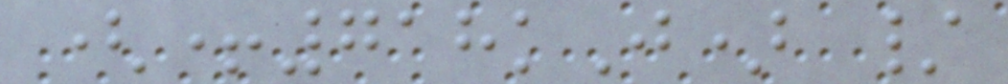(+718kJ) /
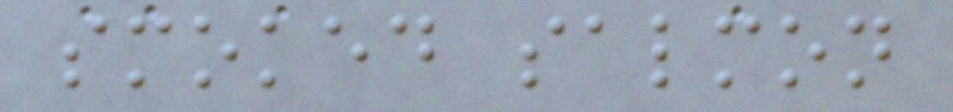smoked salmon
